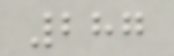287
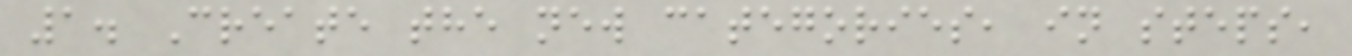1. Create the new categories, in steps,
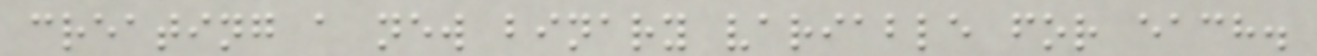creating a new binary variable for each.
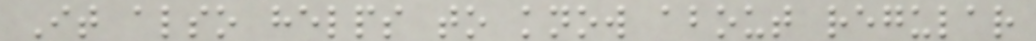It also helps to know about regular
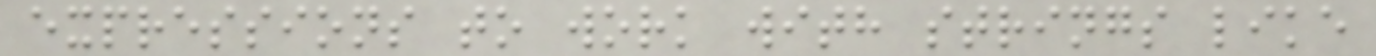expressions to work with strings like
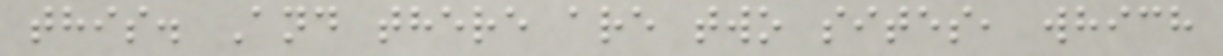this. And there are two sites, which
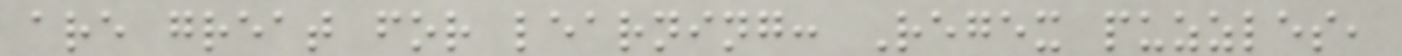are great for learning: Regex puzzles,
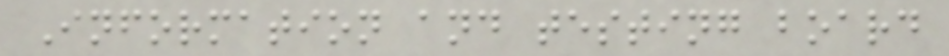Information and testing board
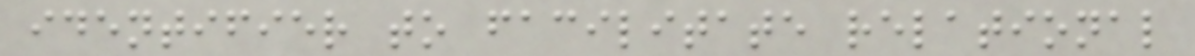identifier to facilitate relational
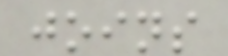joins
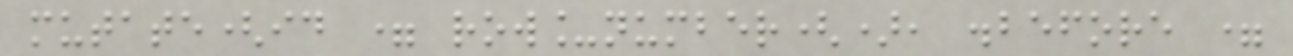mutate(id = row_number(), .before =
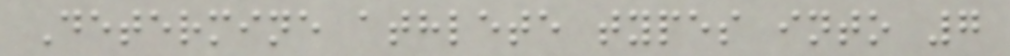Determine athlete types into 7
